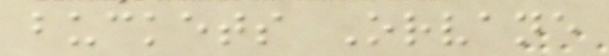buckets Orvane
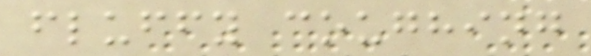fluffy coughing
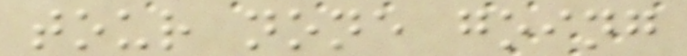tour none going
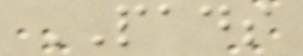PADS
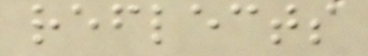reflects
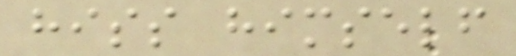hiss himself
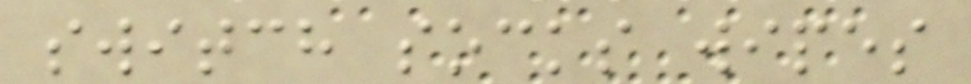switch socks wipes
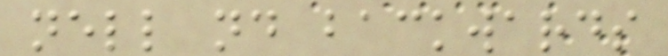nell nd backwards
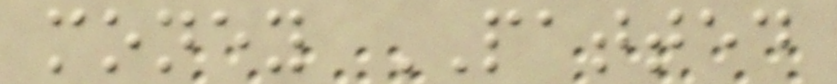money PATTED
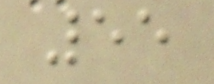55
